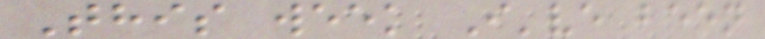This week I've been
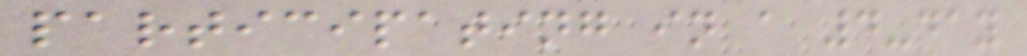participating in a 4-day
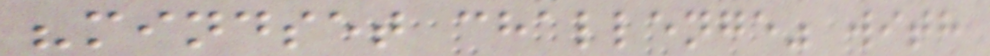"mindset challenge" with
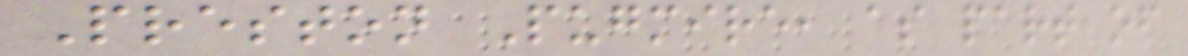Preston Pugmire, as part of
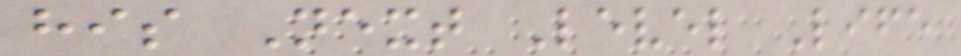his Next Level Life
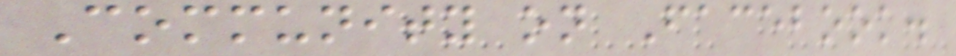Community on Facebook.
